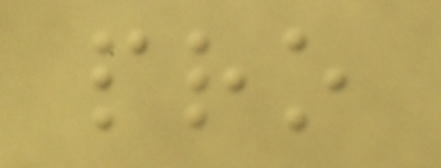pro
